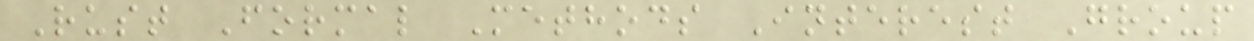Rust Formal Methods Interest Group
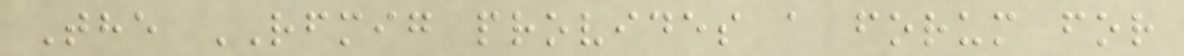The RFMIG provides a forum for
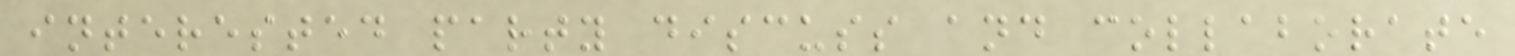interested party discuss and collaborate
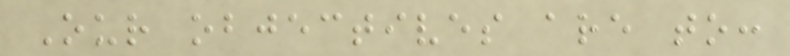Our objectives are to:
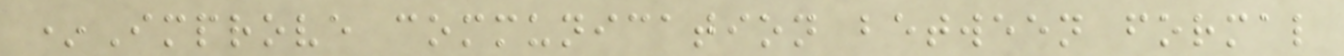*Improve communication between formal
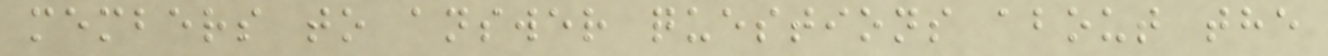members to answer questions about the
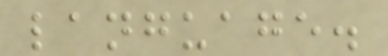language.
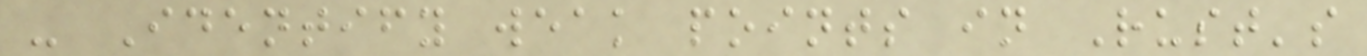- Identify weak points in Rust's
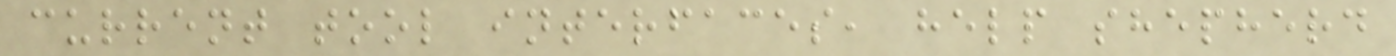current tool interfaces, help shepherd
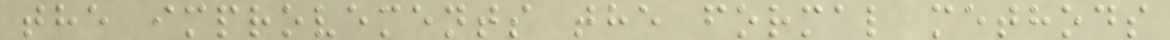the improvements the formal methods
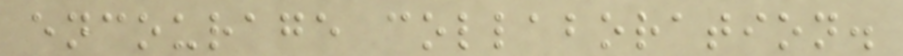encourage collaboration.
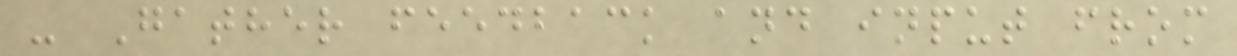- Gather feedback and input from
